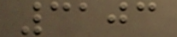3103
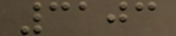3103
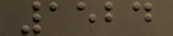1524
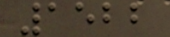1522
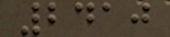2410
